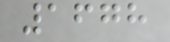1678
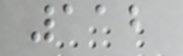112
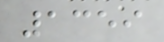1359
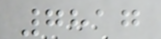7817
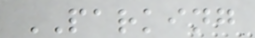PARKING
